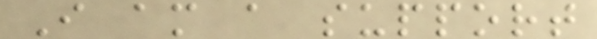I am a support
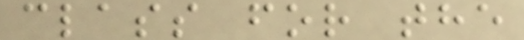class for the
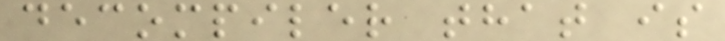decompiler that is
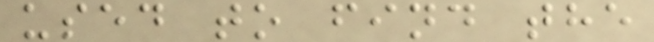used to find the
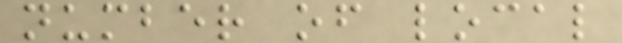number of local
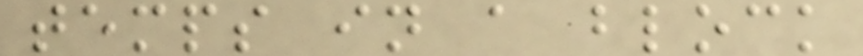temps in a block
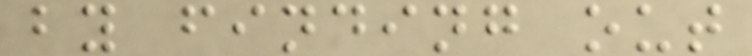by finding out
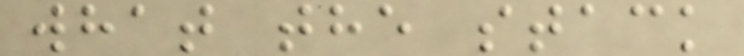what the stack
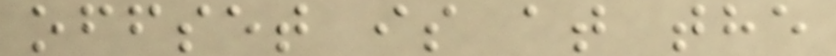offset is at the
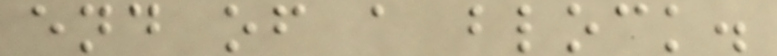end of a block.
